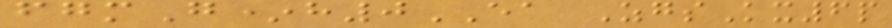fgmG*h0EA ZgsKx6p
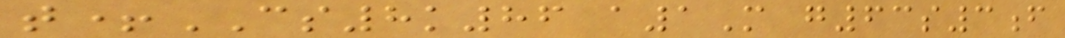t+CS8k86 a1M g63s3f
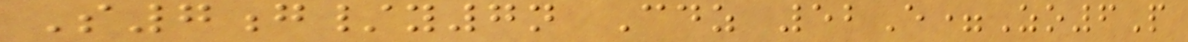S7g/y7n Cdz 52E=Zo6P
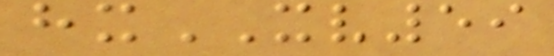hxXV59
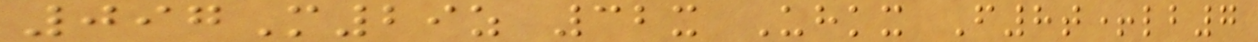097M29z 32x Uhkx F8t+lb7
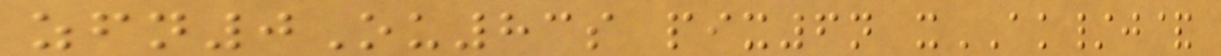zfn0Ou83s pix6n xAK/j&
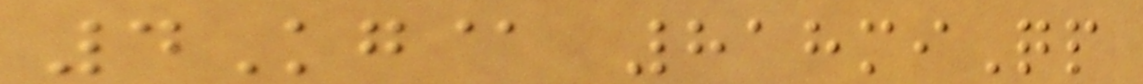4Kg@ 818miQp
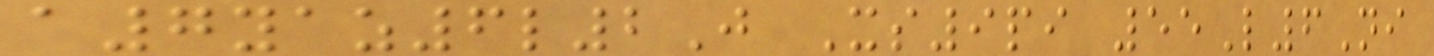a7yaz6l2J Xs9pi 55L6Ni
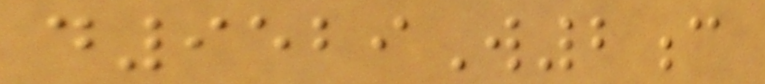d9529W2c
